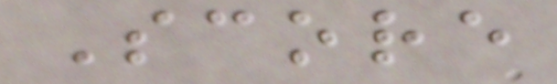Score
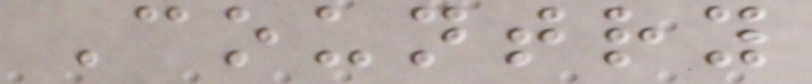Country
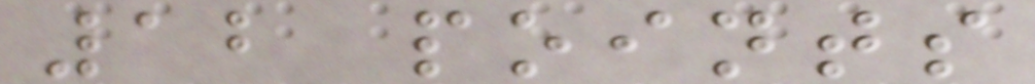12 points
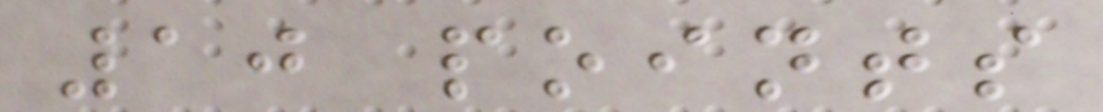10 points
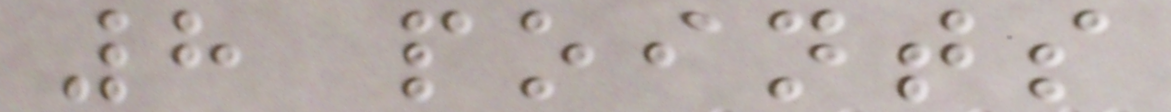8 points
